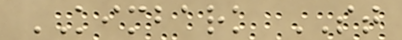KIMBARK ST
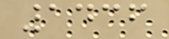1436
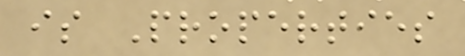is Properties
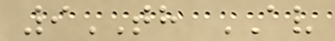9TH AV
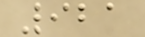921
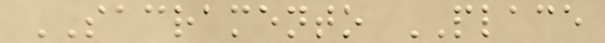SACRAMENTO PLACE
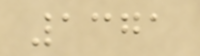1371
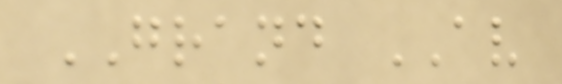GRAND AV
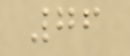76
